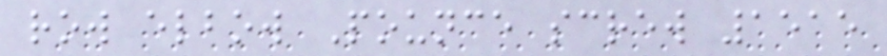row elbow Pounce screw 1515
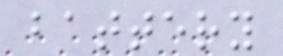battery
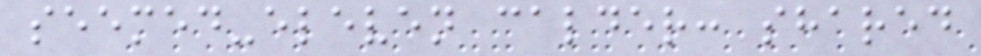seemed-eleven calder: shared
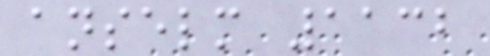anselm 1132
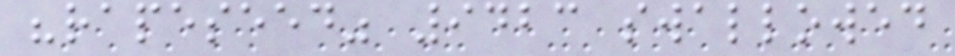"rapeseed" 9423 swallowed
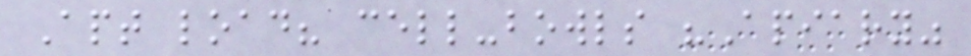Apt load? cell-bowls "Apiary"
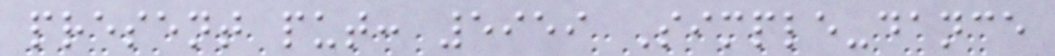present put: 5959 Simple-dance
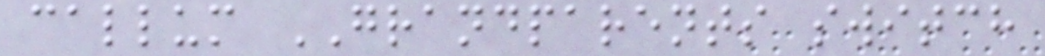callum GRANDPARENTS switch
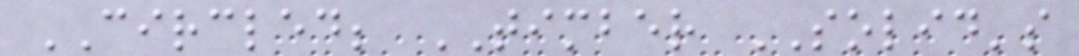CIRCLED; TIMBER SOLID's
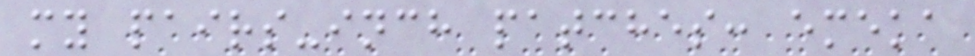my pairs-inch patches: emeka
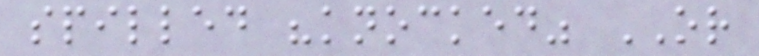spilled "knocked" OR
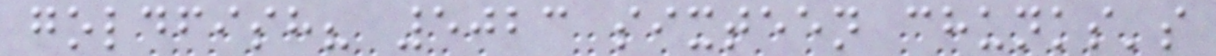goldfish? 5023 sixteen chunks's
